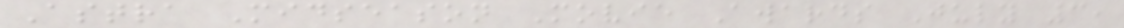Astra Midseason Movie Awards July 3,
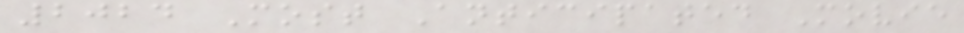2024 Most Anticipated Movie
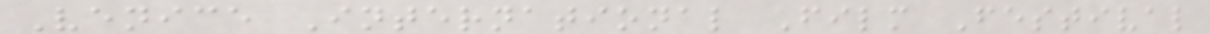Venice International Film Festival
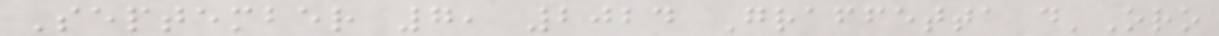September 7, 2024 Graffetta d'Oro
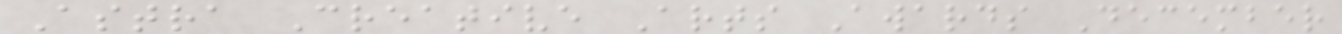Astra Creative Arts Awards December
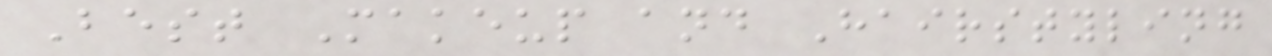Best Makeup and Hairstyling
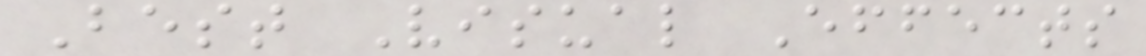Best Visual Effects
